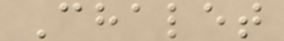Chalet
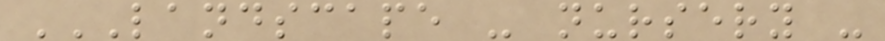LANDSCAPE - NURSERY -
